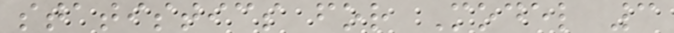statistics for Model 3
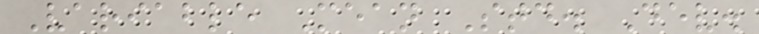Variable Mean Std. Dev.
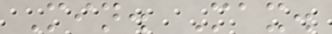Min. Max.
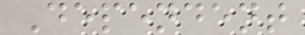Dependent
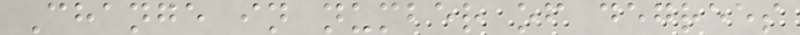Change in number of degrees
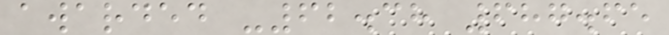awarded -62.38 687.65
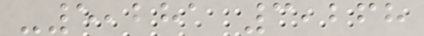-5,281 3,268
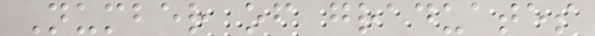Number of graduates
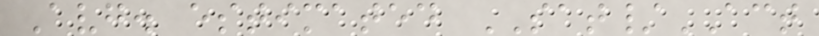Avg. estimated SAT/ACT
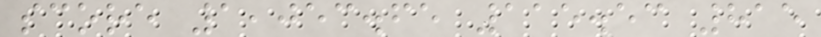score 1,053.65 115.53 815
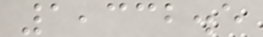1,332.5
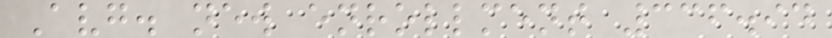Avg. new enrollment 336.94
